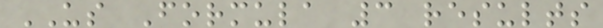US Formula 3 results
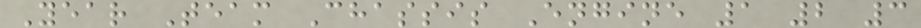Year Team Chassis Engine 1 2 3
